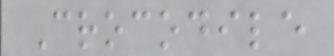Crocodile
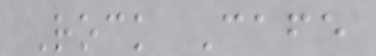Rock Cafe
